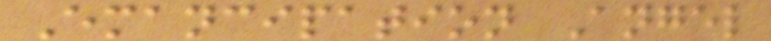Emancipation Angel
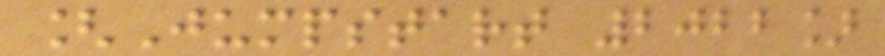[Jumpstart 2022]
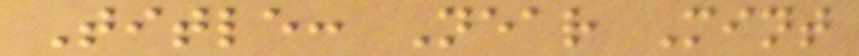Title: Near Mint
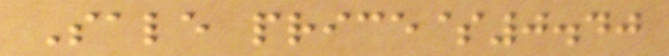Sale price$0.40
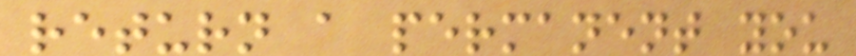return a permanent you
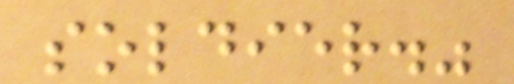soldier."
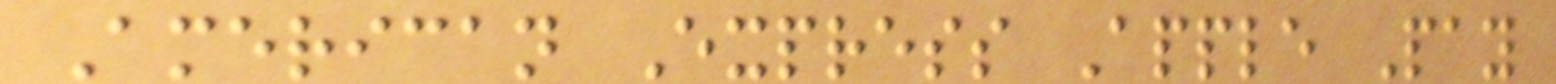American Express Apple Pay
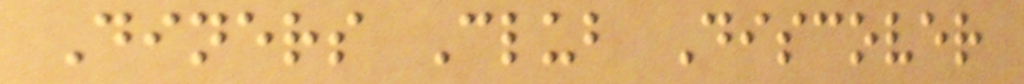Diners Club Discover
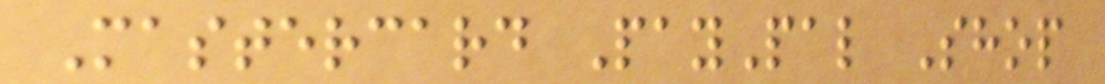Mastercard PayPal Shop
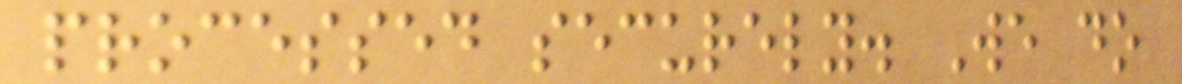processed securely. We do
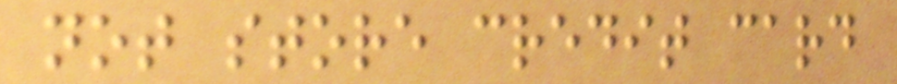not store credit card
